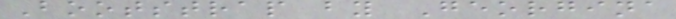Bootstrap by Georgina
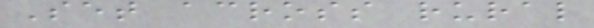Set across rural
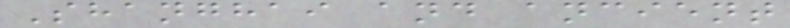Shanghai and ancient
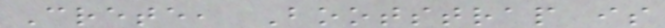Crete, Bootstrap is
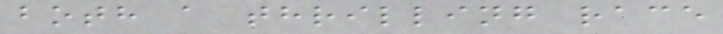both a thrilling race
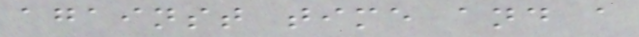against time and a
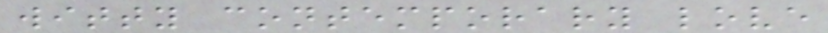witty contemporary love
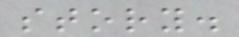story.
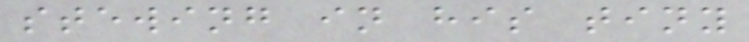stewing in his tiny
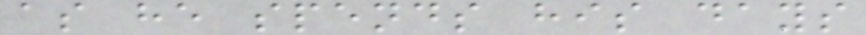as he spends his days
